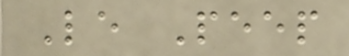Le Peep
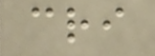cri
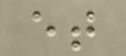et
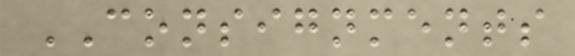CONSIGNMENTS
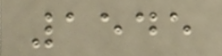1545
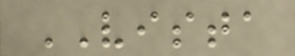VISTA
